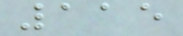115
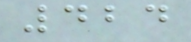424
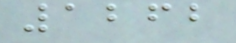1262
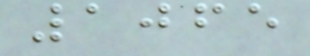1065
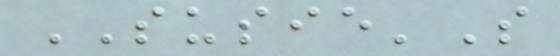SUSIE'S
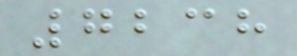7238
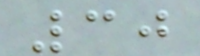30
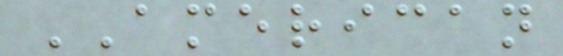AMERICAN
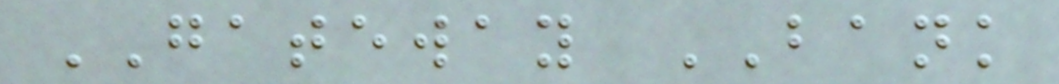GATEWAY BANK
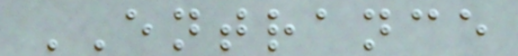ENTRANCE
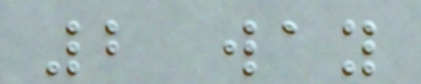2 way
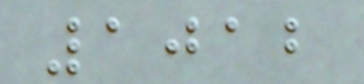1012
